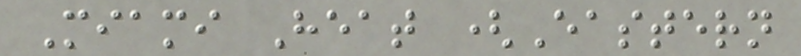Miami Heat (Eastern
